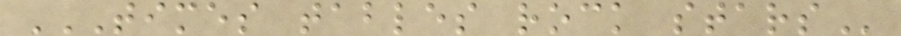TIMES TABLES ROCK STARS
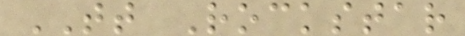TT Rockstar
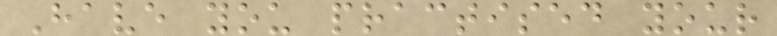Have you practised your
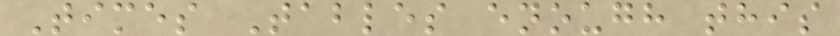Times Tables enough this
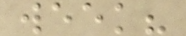week?
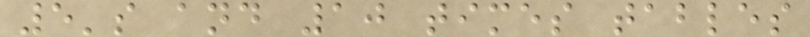5's and 10 times tables
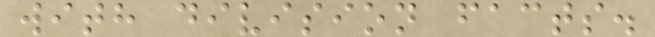with division facts.
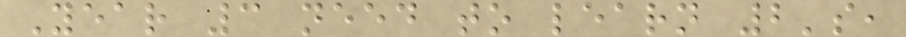Year 3 need to learn 2's,
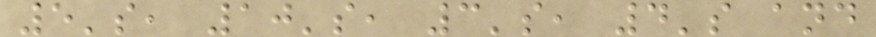5's, 10's, 3's, 4's and
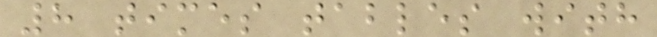8 times tables with
